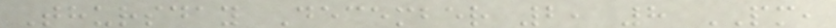Thursday December 2, 8 PM,
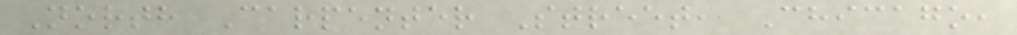North Carpenter Street, Chicago,
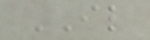IL
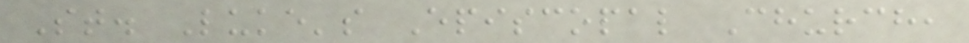St. Luke's Episcopal Church,
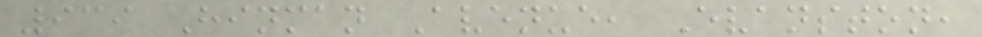939 Hinman Avenue, Evanston,
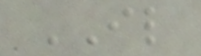IL
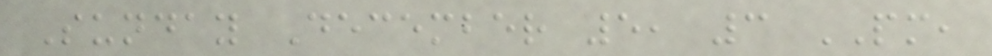Sunday December 5, 3 PM,
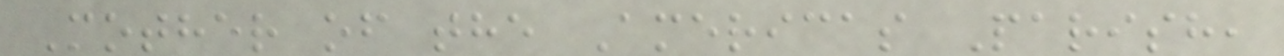Mother of the Americas Parish,
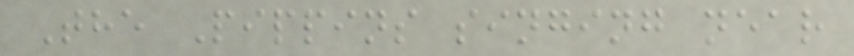The Pippins singing near
